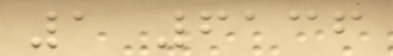1 6136
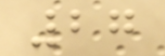27
